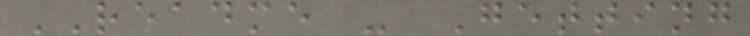README - Getting
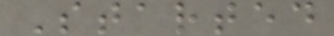Started
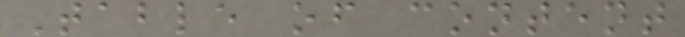Table of content
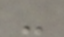-
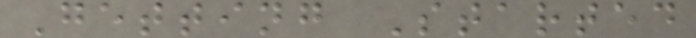Getting Started
